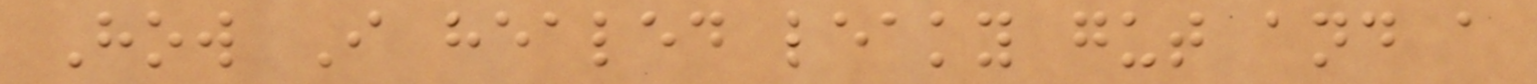How I healed leaky gut and a
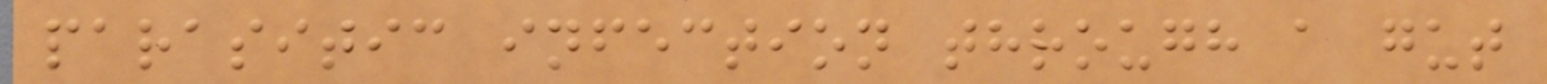parasitic infection through a gut
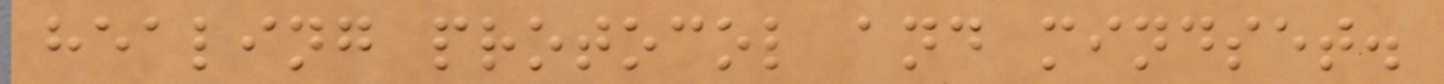healing protocol and mindset.
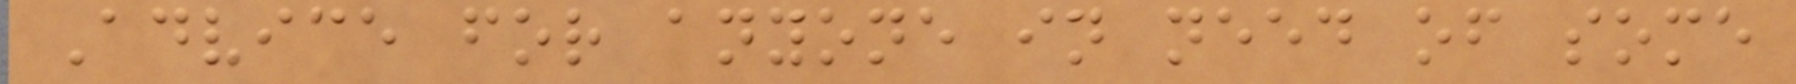Advice for anyone in need of some
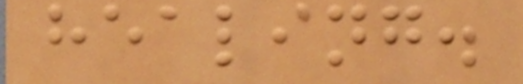healing.
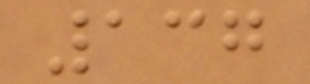137
